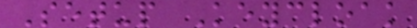Setup Keycloak
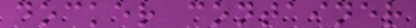docker container
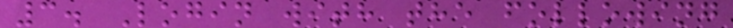3. Login with the following
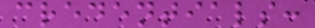credentials:
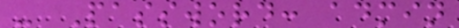- Password: admin
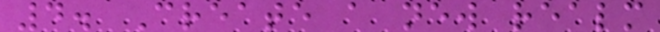4. Create a new realm
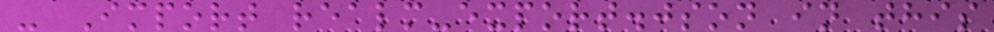- Import realm-export.json in this
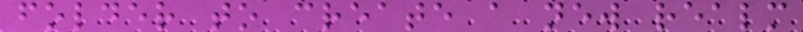folder to create a new realm
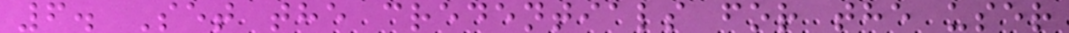6. Set the credentials for the user
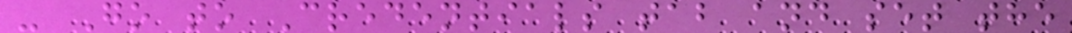- Go to Credentials tab and set the
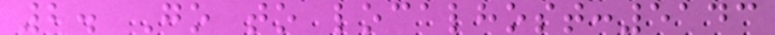2. Go to localhost:5143
